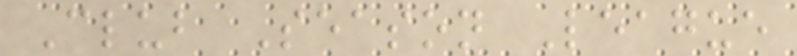Club Season League
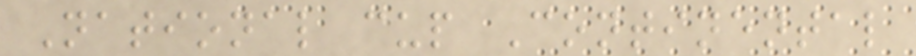National cup Continental
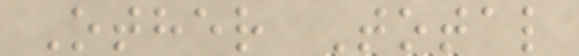Other Total
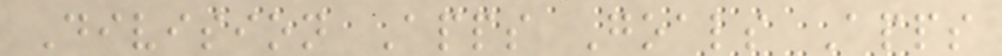Division Apps Goals Apps
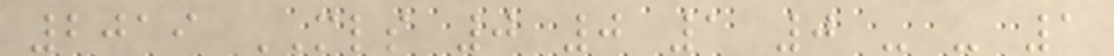2019 MLS 0 0 1 0 - - 1
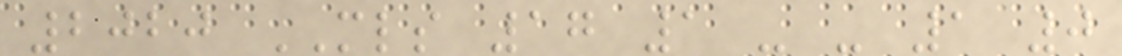2020 MLS 17 1 - - 1 0
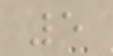5
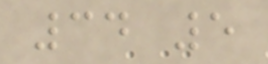34 5
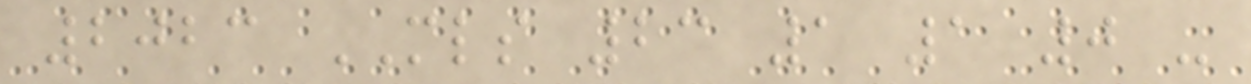2023 MLS 23 1 1 0 -
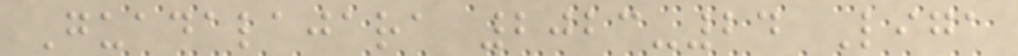Guadalajara 2023-24 Liga
